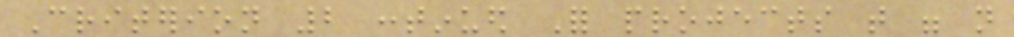Criterion 2 continued For projects that were not
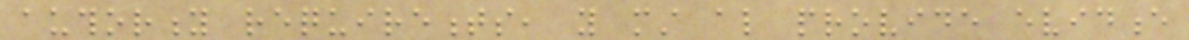authority requirements, you must also provide evidence
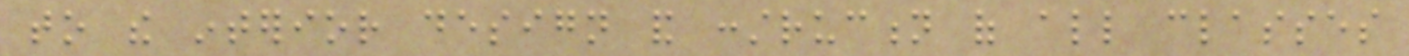to the interior design and construction of all classes
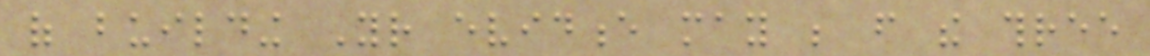of building Your evidence may be from the three
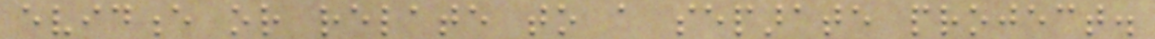evidence or relate to a separate project.
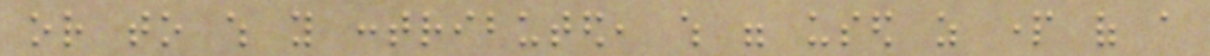or to which you contributed, which were used as part of a
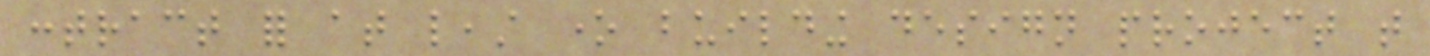contract for at least one building design project that
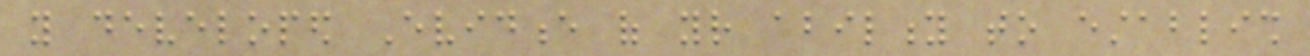you developed Evidence of your ability to establish
